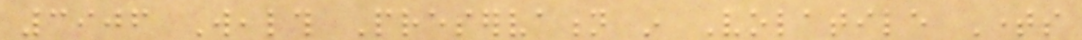3906 Wealth Preservation in Volatile Times
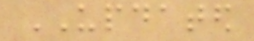UPDATED
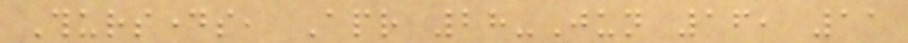Thursdays, Apr 28-Jun 16, 11
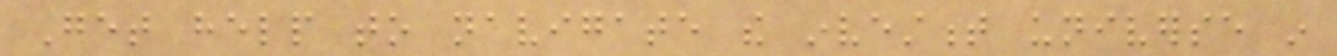Get help to navigate the investment universe in
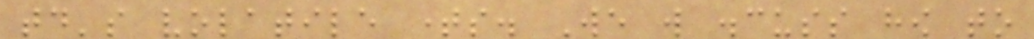today's volatile times. We will discuss how to
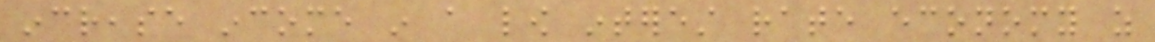increase income in a low interest rate economy as
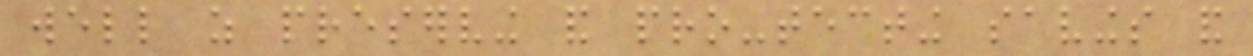well as preserving and pro-tecting savings and
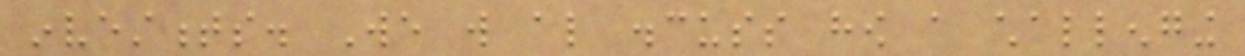investments. We will also discuss how a challenging
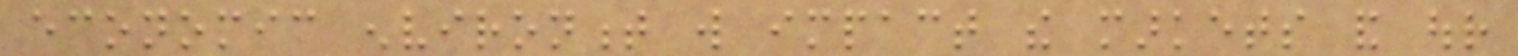economic environment will impact the markets and our
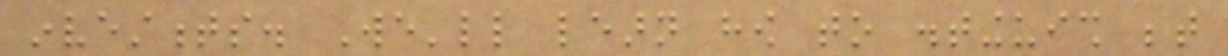investments. We'll learn how to distinguish between
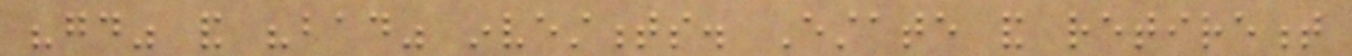"good" and "bad" investments. Estate and retirement
